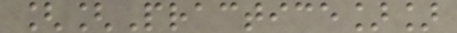[[Practice]]
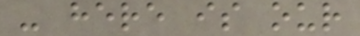- here is our
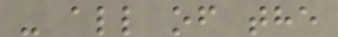- all of the
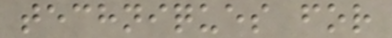techniques for
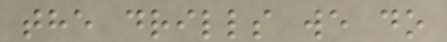the drills we do
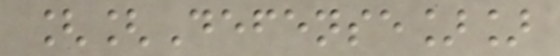[[Defense]]
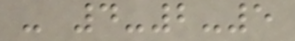- 4-2-5
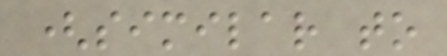(similar to
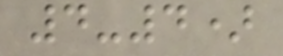4-4)
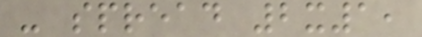- spread 2x1,
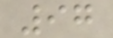97
